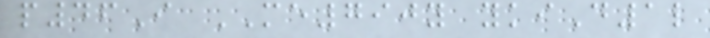p46I ME790y ykiD1l
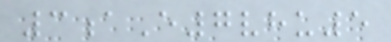3aE7vhu5
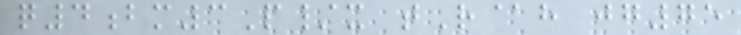q4bm3P/x tR@h jg75
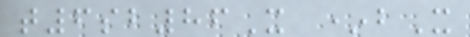t6sb86X *bX
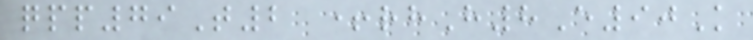qpp79T2 +rhH8E90K
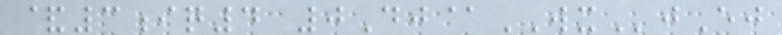&3iq4 0Dj@WXjEj
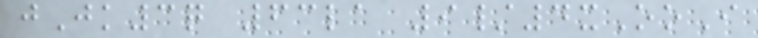jJk3q 63la 9/4xOoI
